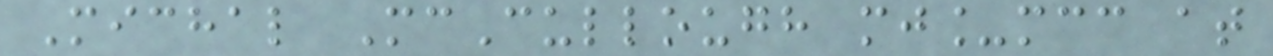Michal McCullough mj_mcc at
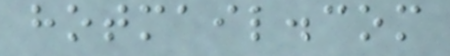hotmail.com
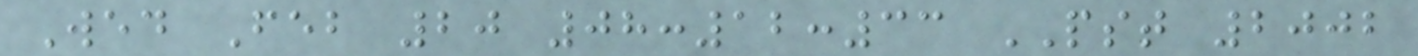Wed Feb 20 08:12:33 PST 2002
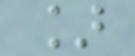]
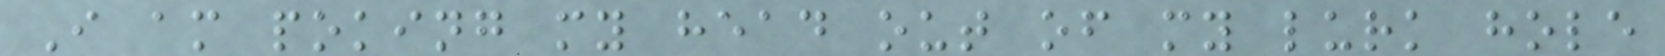I am poking my head out of my lurk hole
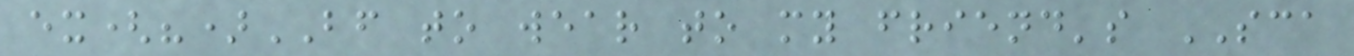ex(?)BF to wear to my friend's SCA
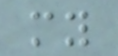my
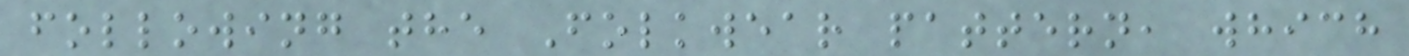following the Folkwear pattern, which
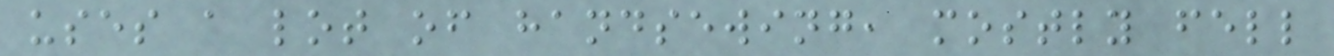uses a lot of handsewing, mostly fell
